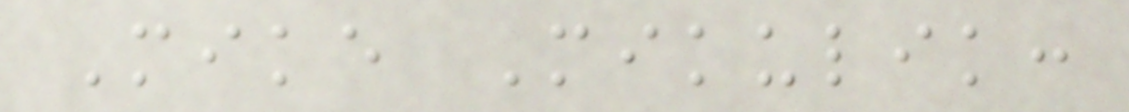Mike Mikulik:
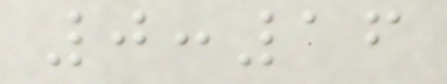0:16
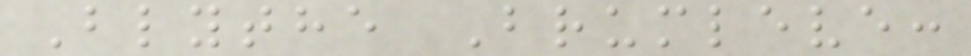Blythe Brumleve:
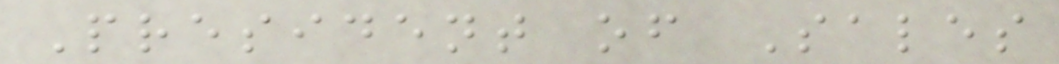President of Sales
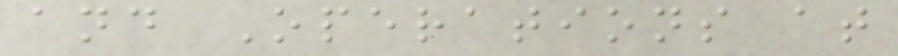and Operations at
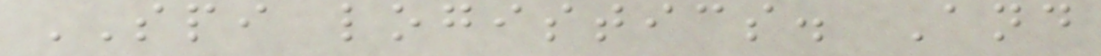SPI logistics. And
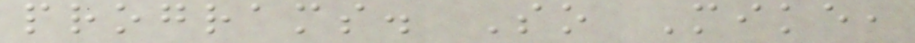programs. So Mike,
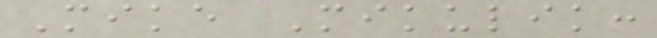Mike Mikulik:
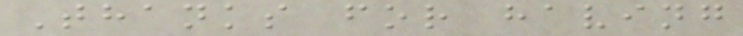Thanks for having
